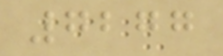7277
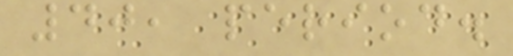40, period.
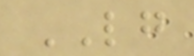LG
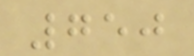750
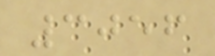3056
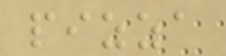pizza
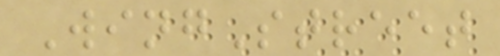WingStreet
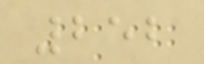252
